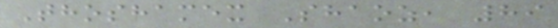Thoshamex Shaoz, 89
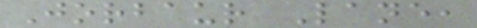Jorbaur Lane,
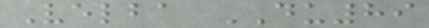Velba DU89
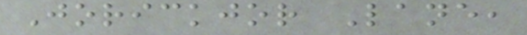Jorickjor Lane,
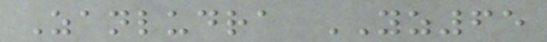Zanludra YZ65
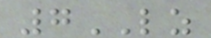7LZ
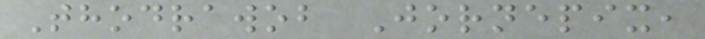Thodrawob Jornepix,
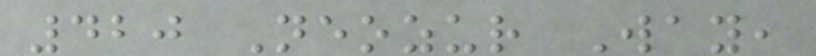420 Neozur Way,
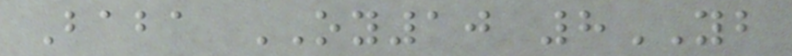Baba OY10 8YB
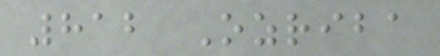812 Ozriba
